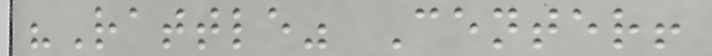"Rattle" Center!
